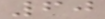60
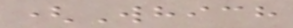(Which
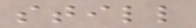still
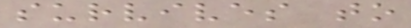survives to
